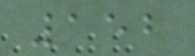152
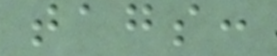tags:
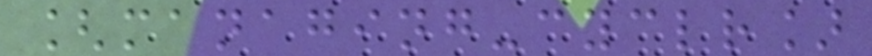[managing-cyclr]
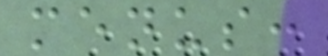menus:
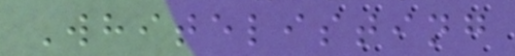Whitelisting
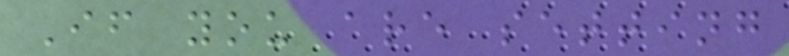If you are setting
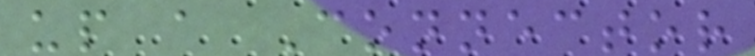up a Connector
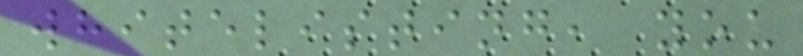whitelisting, you
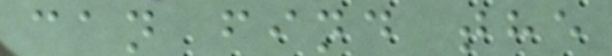can find the
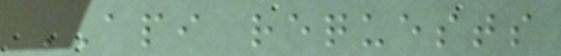API requests
